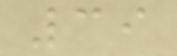39
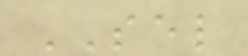SEL
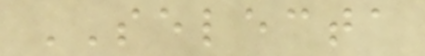SELECTA
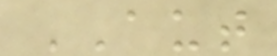AUT
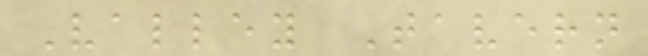Valley Tavern
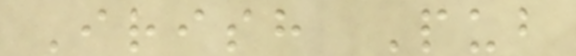Irish Pub
